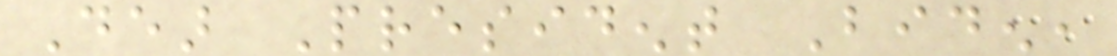Dear President Biden,
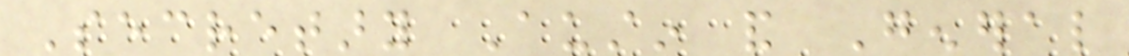Secretary Austin and General
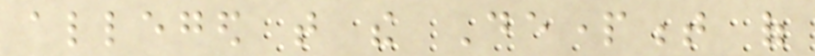alleged that the Department of
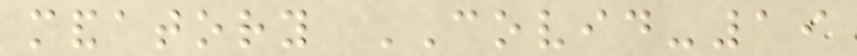mandatory COVID-19
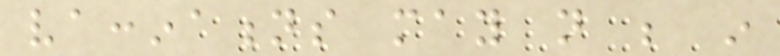vaccinations may not be in
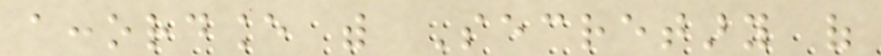accordance with Secretary of
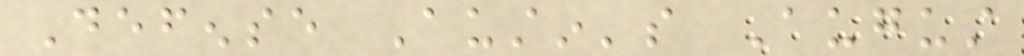Defense Austin's August
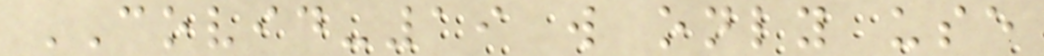COVID-19 will only use
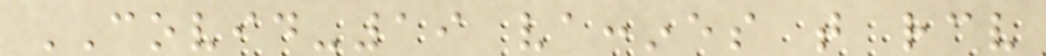COVID-19 vaccines that receive
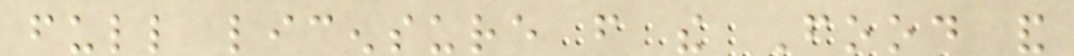full licensure from the Food and
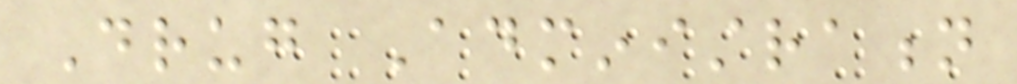Drug Administration
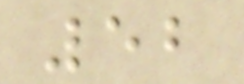52
